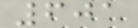601
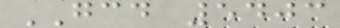GCD 5403
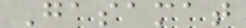Gasamat
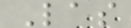Las
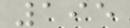195
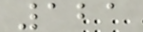121
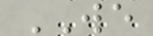WE
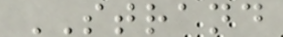STRAND
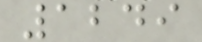1249
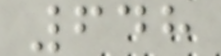648
